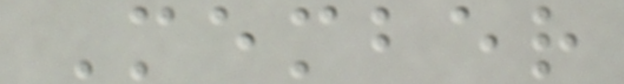Member
